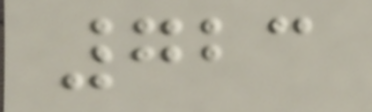723
